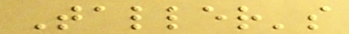Taller's
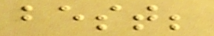best;
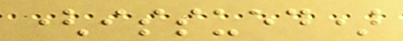(issued)
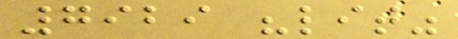7929 "lit"
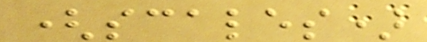(scales)
